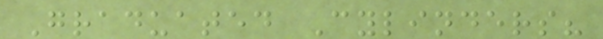Graduated Cylinders?
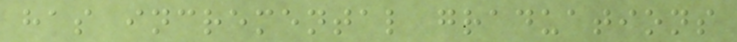has incremental graduations
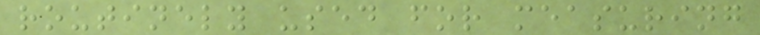routinely used for measuring
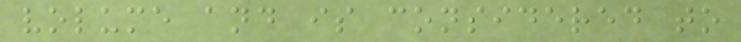volume and is considered to
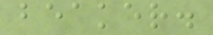beaker.
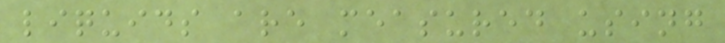liquids are measured using
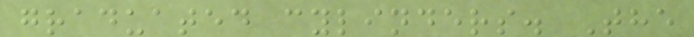graduated cylinders. The
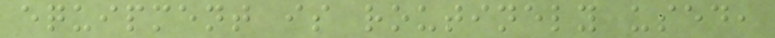equipment is routinely used,
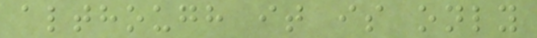although it is only
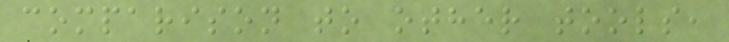comparison to other tools,
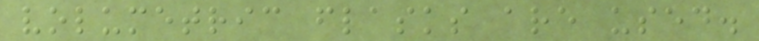volumetric flasks are used.
